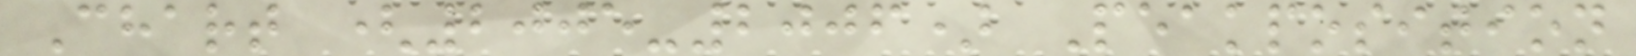Chart (2005-2006) Peakposition
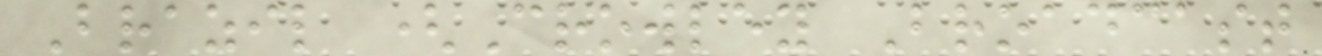Brazil (Crowley Broadcast
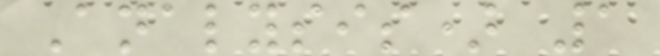Analysis) 1
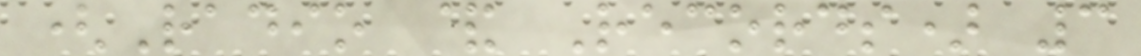(Radio & Records) 3
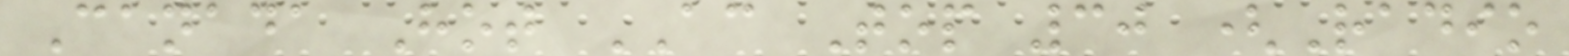Canada Hot AC Top 30 (Radio
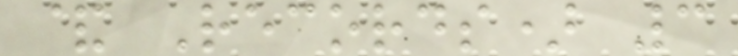& Records) 3
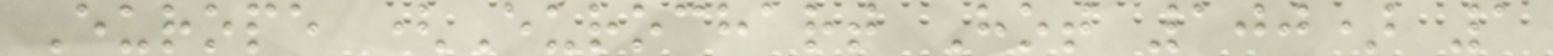Europe (Eurochart Hot 100) 1
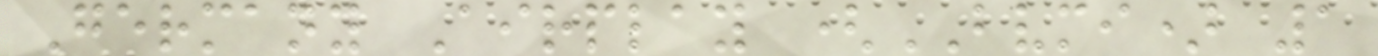Germany Airplay (BVMI) 1
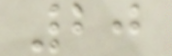20
